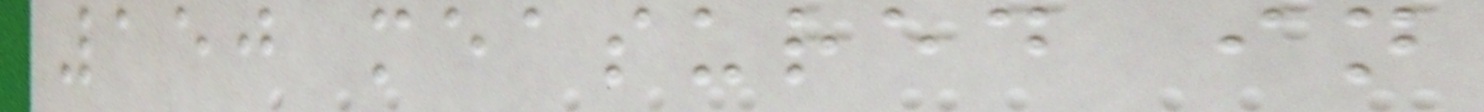150 measured in
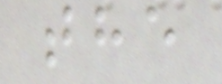the
